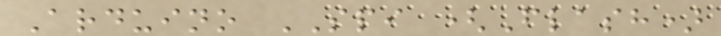Arduino SPI (Flash)
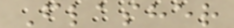Flasher
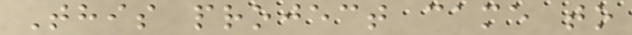This project came to
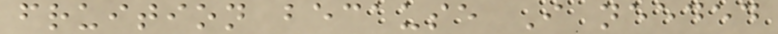fruition because I needed
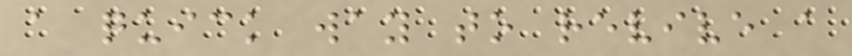a quick way to revive a
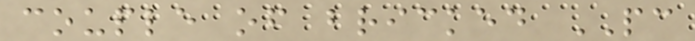couple of bricked PC
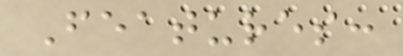Features:
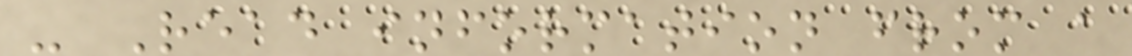- Read information from a
